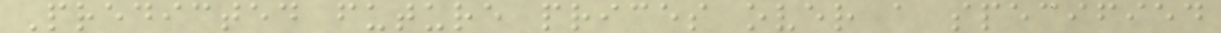Predicted future prices over a specified
